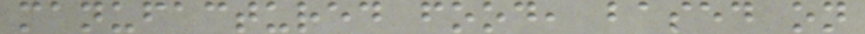manufactured food, based on
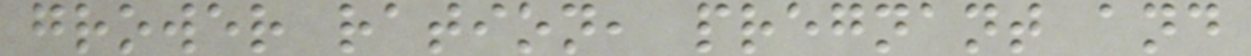grower ration, pregnant and
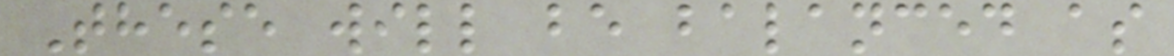These will be balanced as
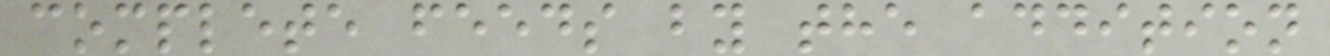complete feeds by the addition
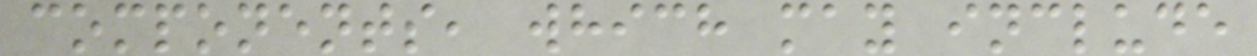components, which may include
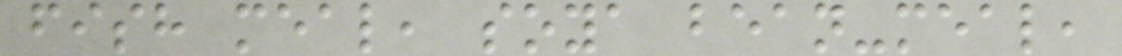fish meal, soya bean-meal,
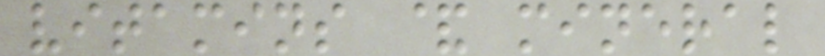vitamins & mineral
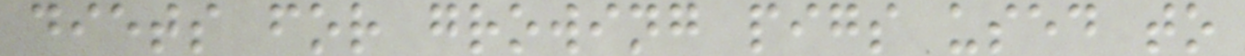diets for growing pigs used to
